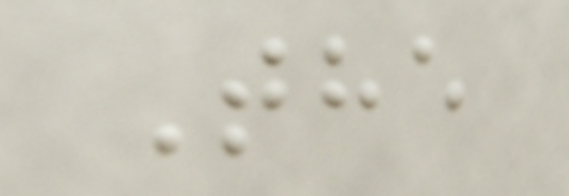The
